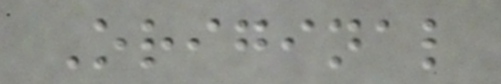Original
